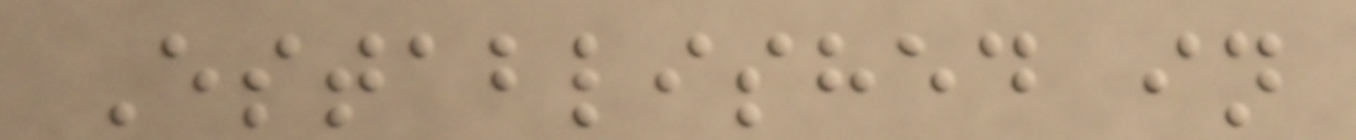Established in
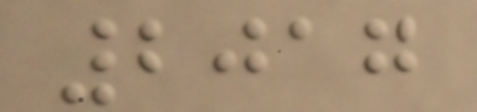2017
